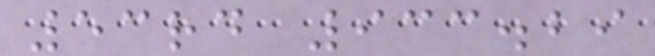53rd 933.29
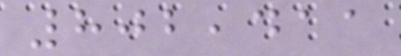802,411
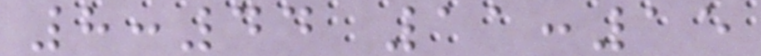8:44 11:15
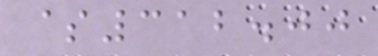$312.00
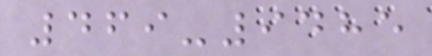469-9485
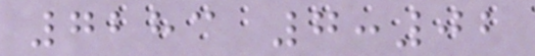7283 7:02
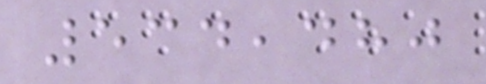534,480
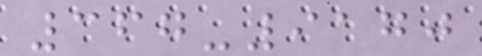367-9170
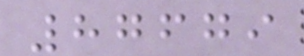87679
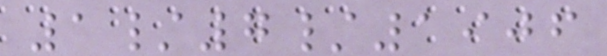1/7/1906
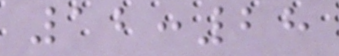12:28
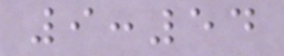9:54
